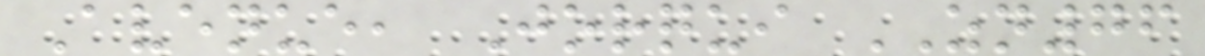Avenue, Jorqui ZN76
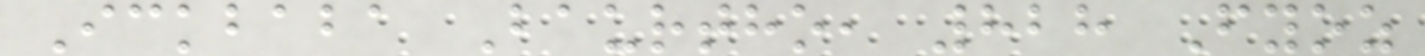Ickbaba Baurtho, 828 Fyoz
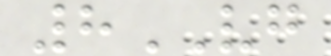8VG
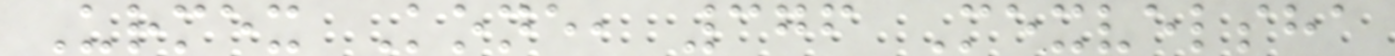Urmex Kone, 376 Mexvelsha
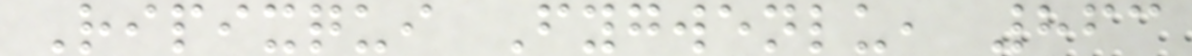Ripixqui Fygwenlu, 863
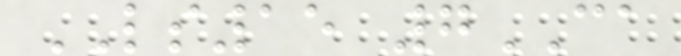LS15 7CA
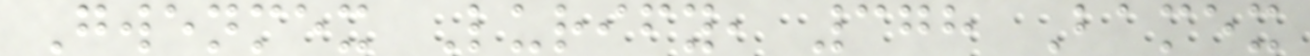Gwenmex Lurify, 378 Bamex
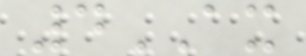4AX
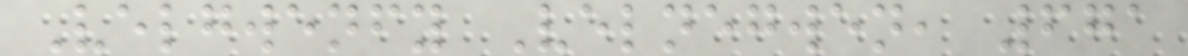Velgwenfy Velnegwen, 671
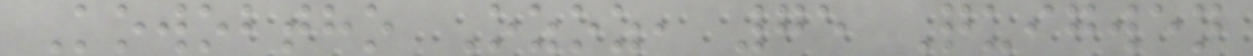Kowobtho Ozoz, 75 Quigwen
